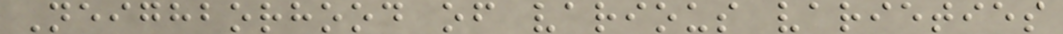Neighborhood of various varieties
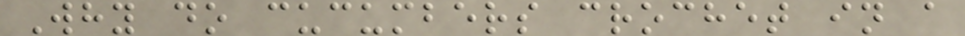Why do cucumbers crochet in a
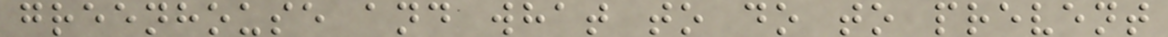greenhouse and what to do to prevent
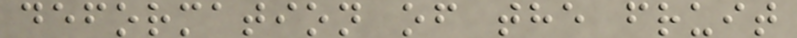deformation of the fruit
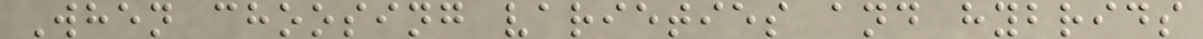When choosing varieties and hybrids
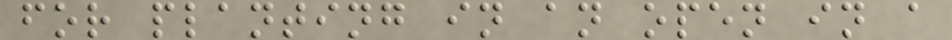for planting in an open in a
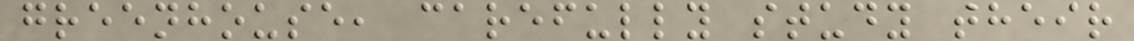greenhouse, carefully study their
